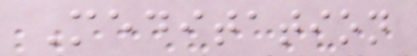Meditation
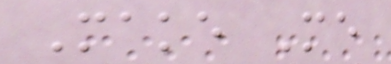Make Me
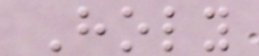Holy
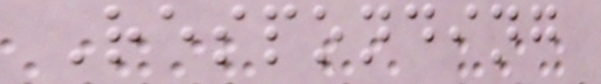Responding
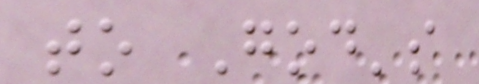to God's
